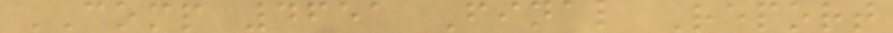COMP 4651 Final Report
